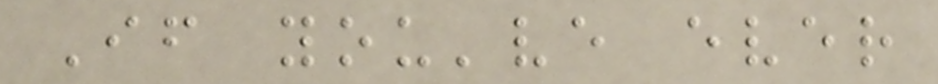If you've ever
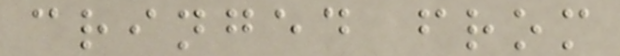cringed from
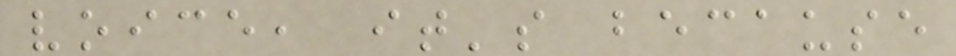voice, it's because
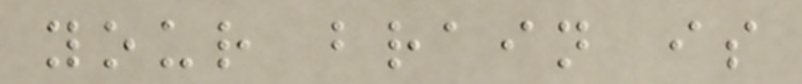your brain is
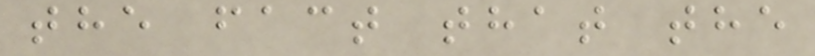the fact that the
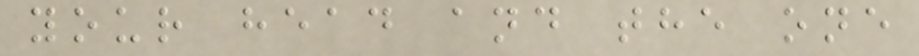your head and the one
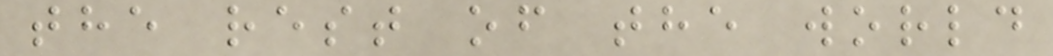the rest of the world
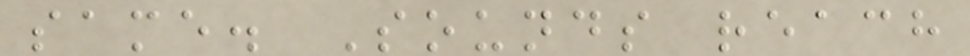same. Sounds reach
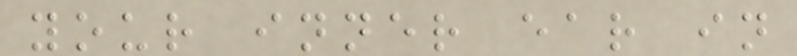your inner ear in
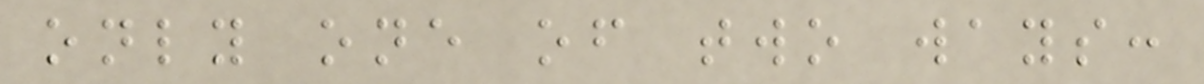only one of two ways:
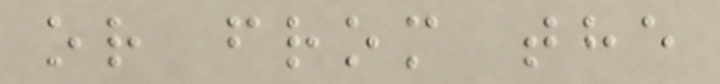or from the
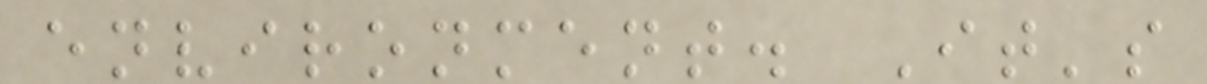environment. It's
